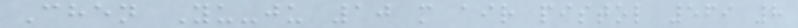Chen Yu-ju 10 m air pistol 569 8
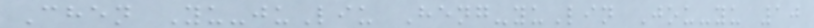Chen Yu-juLiu Heng-yuLin Jou-yu 10
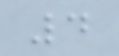4
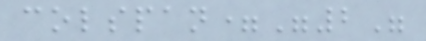colspan="2"
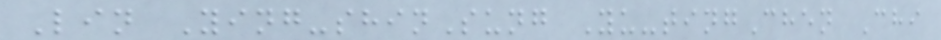Lin Ying-shinSung Yu-tingChen Chi
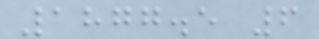1877.5 6
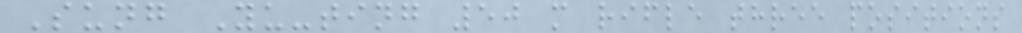Sung Yu-ting 50 m rifle three positions
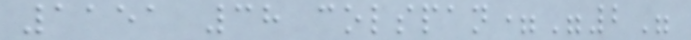1151 38 colspan="2"
